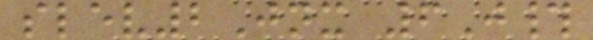slev2Jnx 6J#
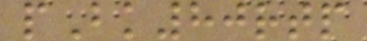pBk80rtp
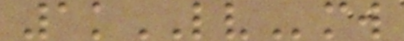1kLVmw
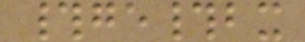#ge#bx
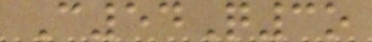C54Q3o
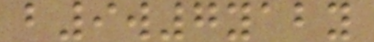b9w7yaby
